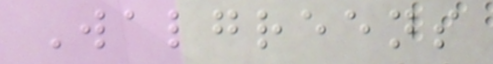Walgreens
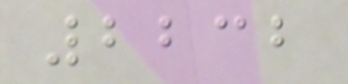2232
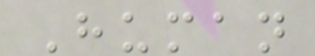Human
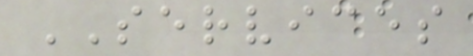SERVICES
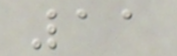11
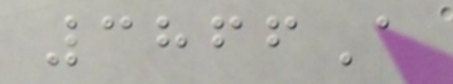3866A
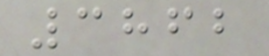3862
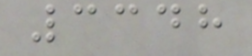3348
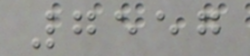7557
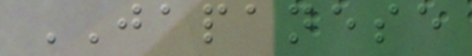JAPANESE
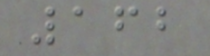162
